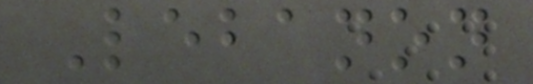Lebanon
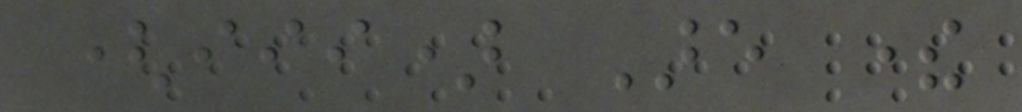(iii) Are there
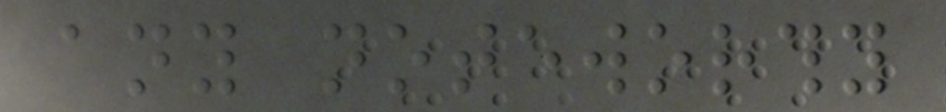any noteworthy
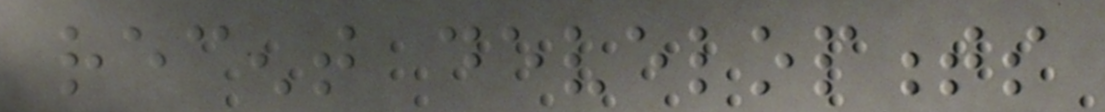recent developments
